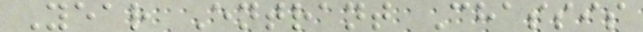Year Entrant Chassis
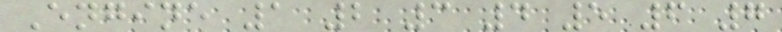Engine 1 2 3 4 5 6 7
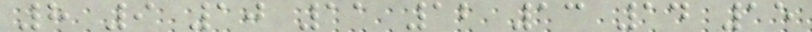8 9 10 11 12 13 14 15
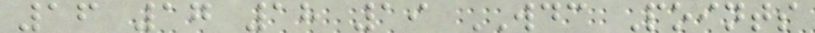16 17 18 19 WDC Points
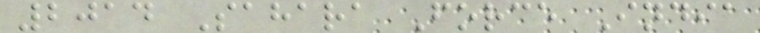2014 Sahara Force India
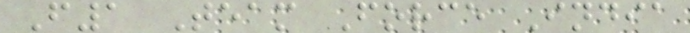F1 Team Force India
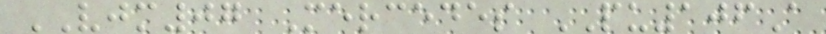VJM07 Mercedes PU106A
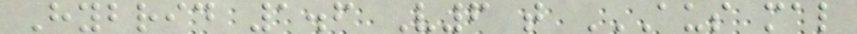Hybrid 1.6 V6 t AUS MAL
